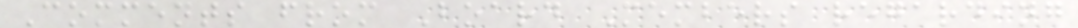Comments from Board Members regarding
